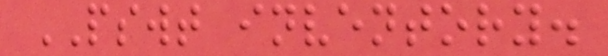PSWT inventory.
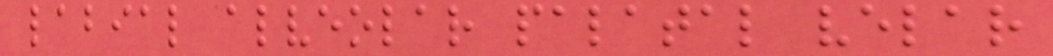labial alveolar palatal velar
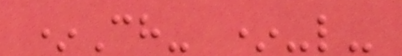*Ch- *-l-
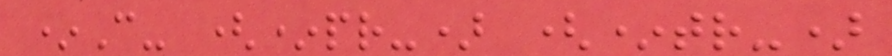*C- (*pr-) (*tr-)
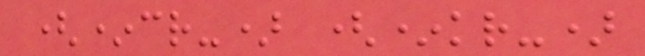(*cr-) (*kr-)
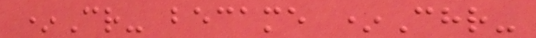*Cr- became *Chr-
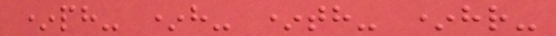*ph- *h- *th- *hr-
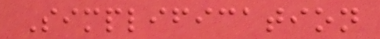Simplification
